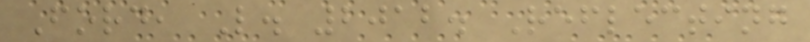Ford, L. 2012. Reflecting
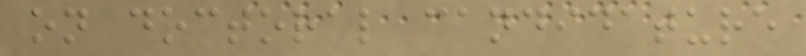on doctoral candidature
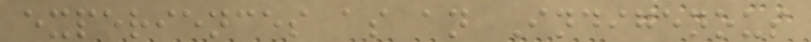experiences as an Indigenous
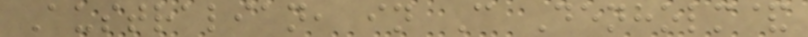Australian, in C Denholm&
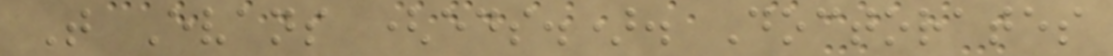T Evans (eds.). Doctorates
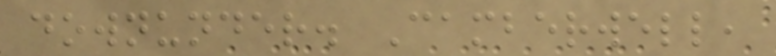downunder. Camberwell,
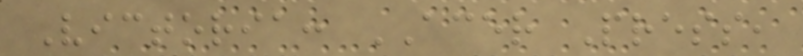Victoria: ACER Press,
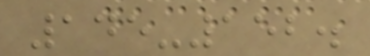145-152.
